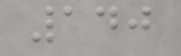140
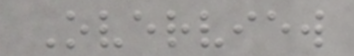Overview
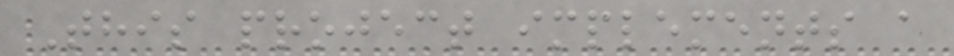This project implements a
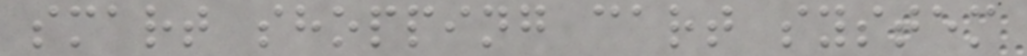smart shopping cart system
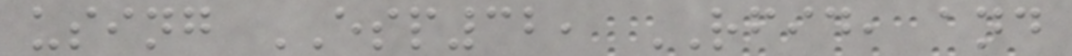using ESP32, RFID, and
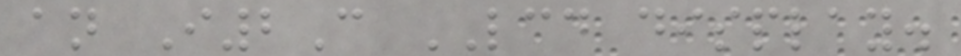an I2C LCD display.
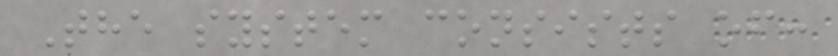The system consists of:
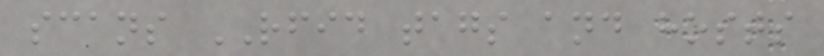scans RFID tags and hosts
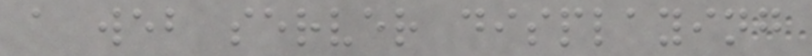a web server displaying
